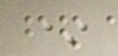*
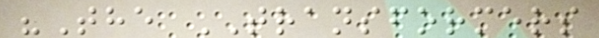"The TRANSFORMERS
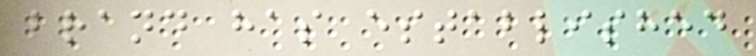brand has established
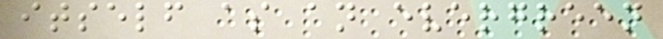itself as an evergreen
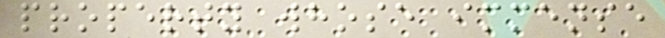property whose immense
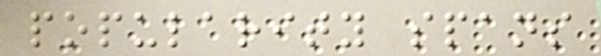popularity spans
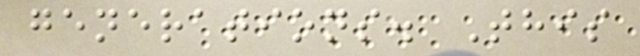generations. This
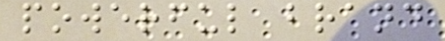powerful brand
